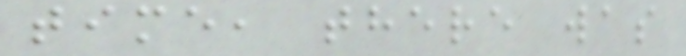time, there was
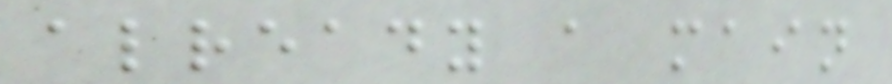already a main
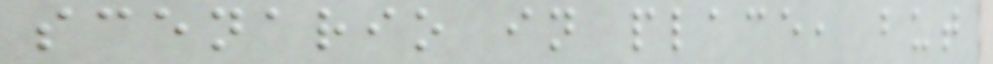scenario in place, but
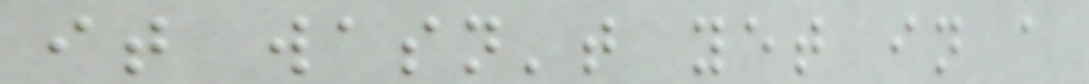it wasn't yet in a
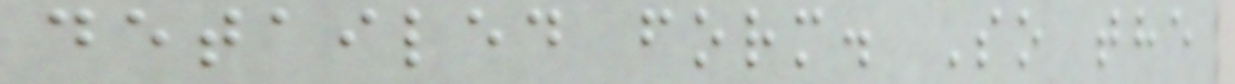detailed form. So the
